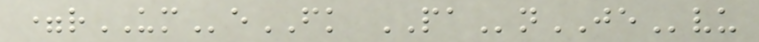=rUMeFK PAnJEvu
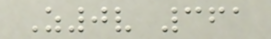Z0v 361
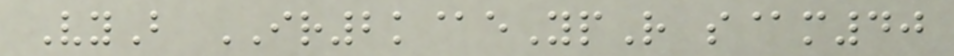VyB IR2k@eYpR s@m40
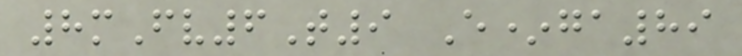8mFv6T9 E*ga89
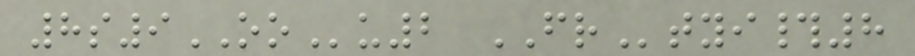8s9OOu2 FRtyi#8
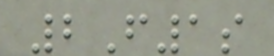2F1s
